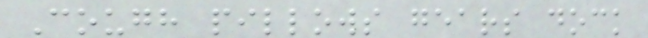Cough pillows gears dock
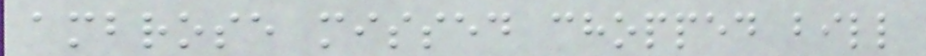ambrose missed chopped bill
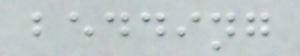bedding
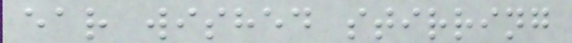ear wished stirring
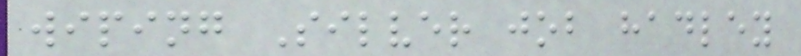wiping Silver job hadley
